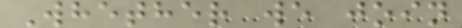Whether we join
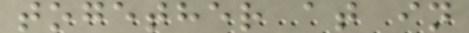together at in
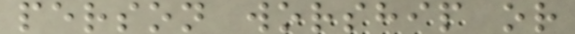person worship or
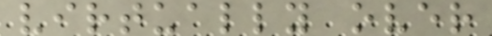virtually over
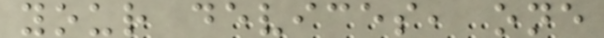your devices, one
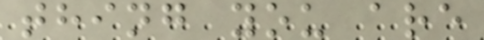thing you are
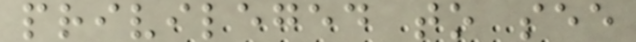privileged to see
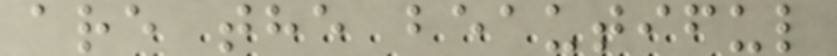are the beautiful
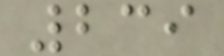239
